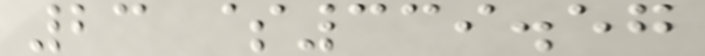23 $339.57
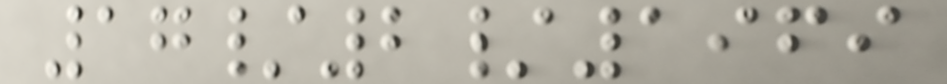17/2/1969
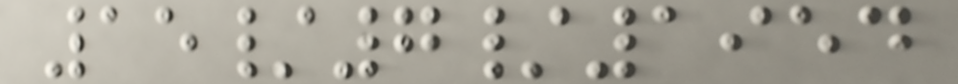15/7/1954
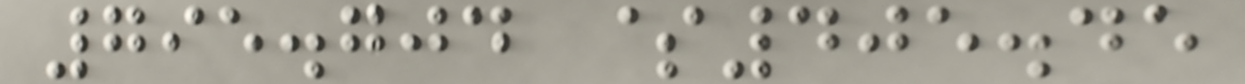795.704 $405.45
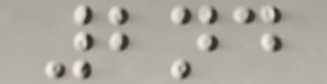2nd
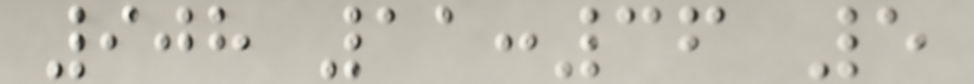908 11:36 5
